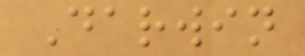Darwin
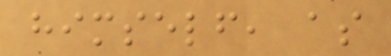himself, as
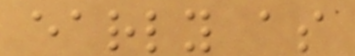early as
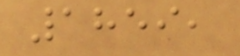1859,
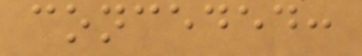conceded:
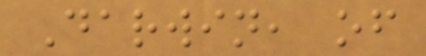Darwin, of
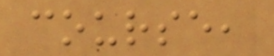course,
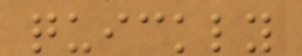quickly
